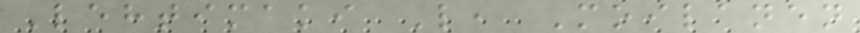Lehtimaki L, Moilanen
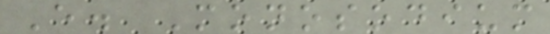E. Monosodium
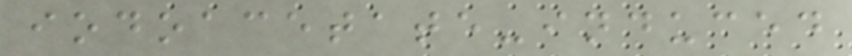iodoacetate-induced
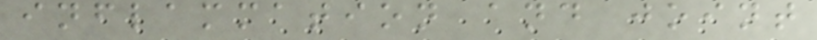inflammation and joint
